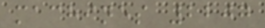machines 2207
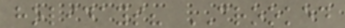holidays? CROOKED
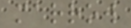marrow
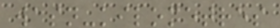wasn-kilometres
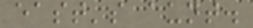east's aunt.
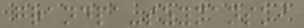grandpa-szymanski
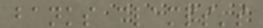banks clamps's
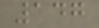147
